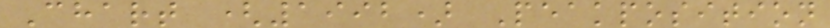Chart (1992) Peakposition
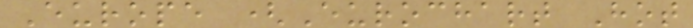Europe (Eurochart Hot
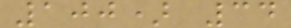100) 34
